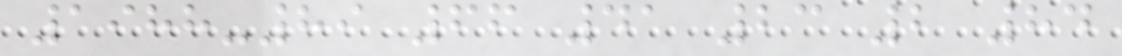1988-89 66 41 23 2 84
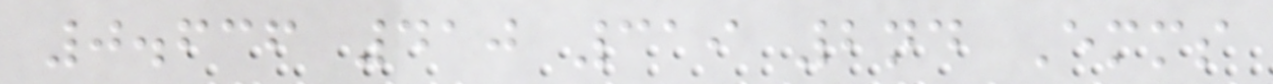0.636 410 319 2nd Emms
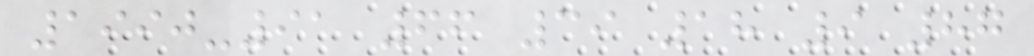1990-91 66 39 18 9 87
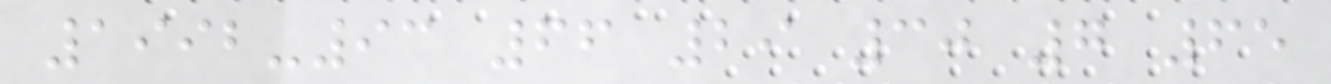1992-93 66 29 30 7 65
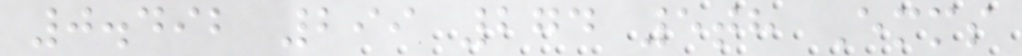0.492 299 274 5th Emms
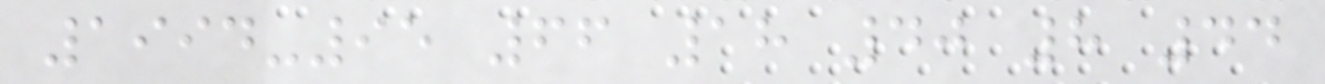1994-95 66 18 40 8 44
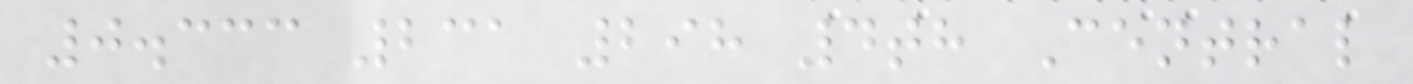0.333 231 298 4th Central
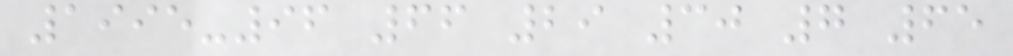1995-96 66 29 30 7 65
